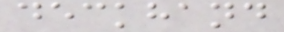deckhand
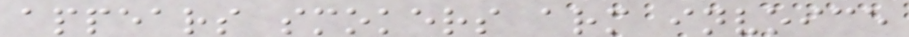appears smokers arm invoice
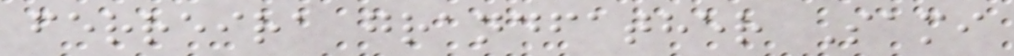ferreira grandfather Sami
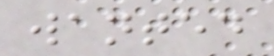wanted
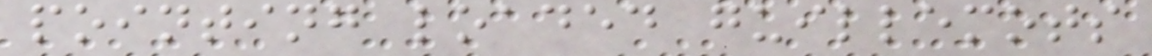pointing loaded guillemots
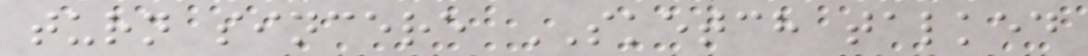turn sincere SKETCH talked
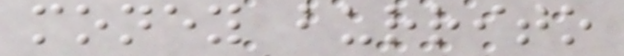money burrito
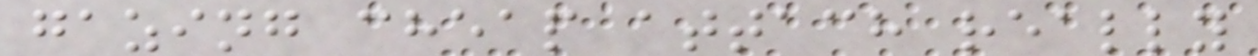gazing cheap attach really
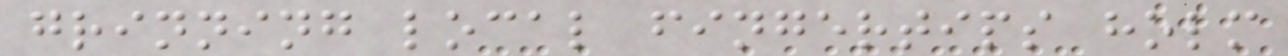grinning local fingertips holm
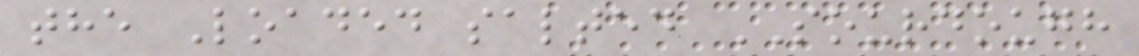the Loaded salted SOURDOUGH
